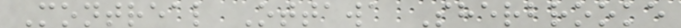Montreal Ottawa Sherbrooke
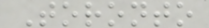Toronto
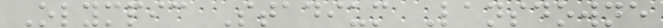Olympic Stadium Lansdowne
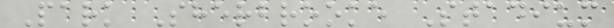Park Sherbrooke Stadium
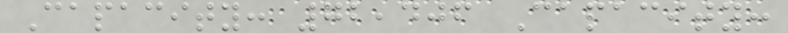Capacity: 72,406 Capacity:
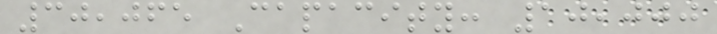30,065 Capacity: 10,000
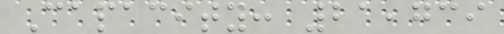Capacity: 21,739
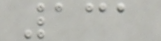131
